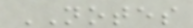NOTES
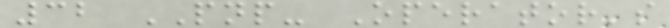32 PNP- Operator's
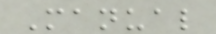Manual
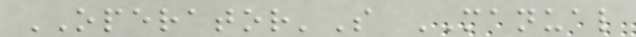OPERATOR'S MANUAL
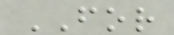FOR
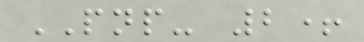PNP- 2+
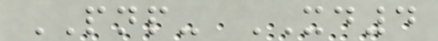PNP- XD4
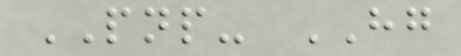PNP- HG
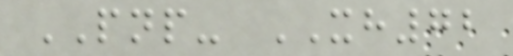PNP- XH72
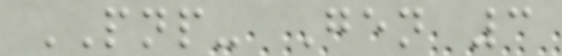PNP- Gen 3
